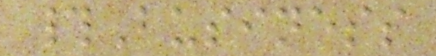#Business
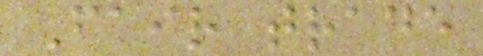Fair trade
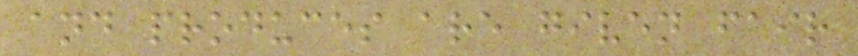and produces are given fair
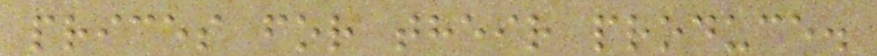prices for their produce.
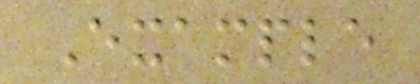Example
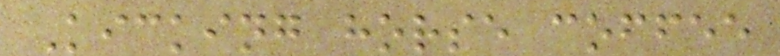Kicking horse coffee
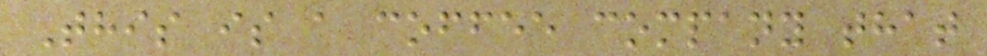This is a coffee company that
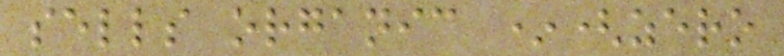sells organic *(zero
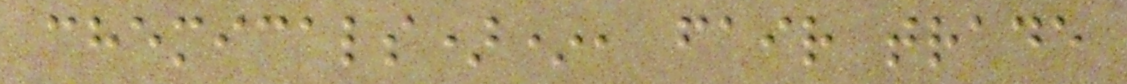chemicals)*, fair trade
